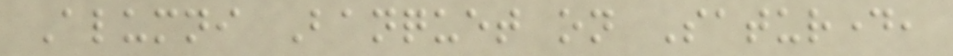Alumni Banquet on Saturday,
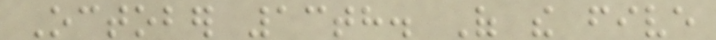October 13th. Of the five
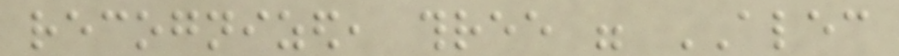recognized, three were ALEC
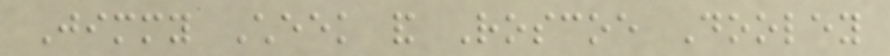Jimmy Cheek and Roscoe Dooley
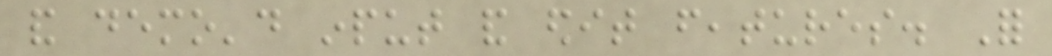and demo'd input and edit features. For
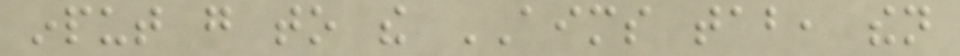input go to the AIMS tab, then
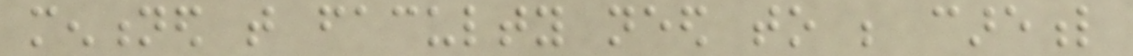mentioned that faculty need to be careful
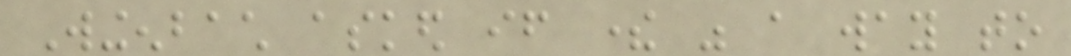Wingenbach asked if there was a way to
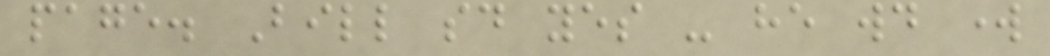page. Bill said yes - he would work
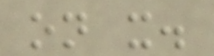on it.
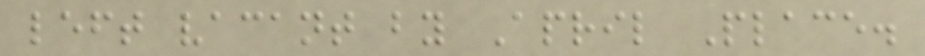left vacant by April Place.
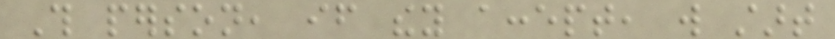This person, if they accept, will start
